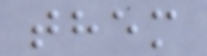them
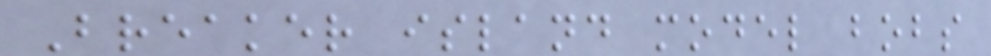Breaker island model bobs
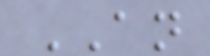AN
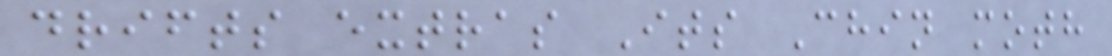drifts extras Its Chin moth
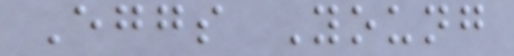Eggs Young
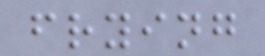frying
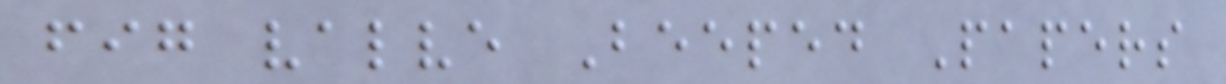fig valve Beeped Papers
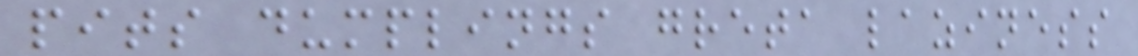pits dumplings greta laziness
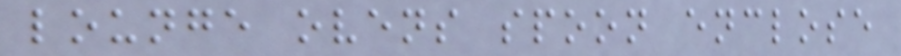lounge ovens spoon enclose
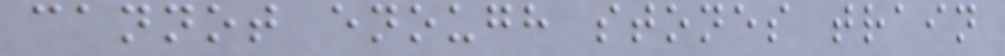cannot enough stones train
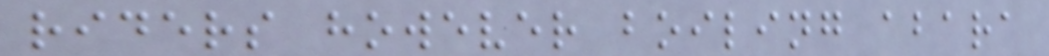riders however boiling abara
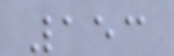153
